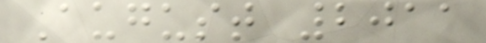August 2011
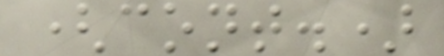(cont.)
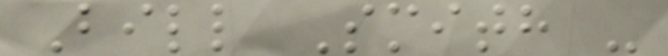Bill Smith -
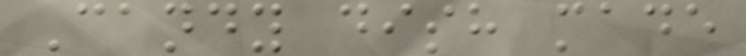Candy dish made
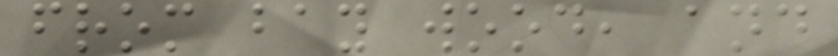from bay wood, and
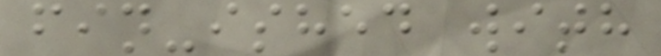fin-ished with
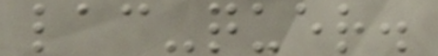lac-quer.
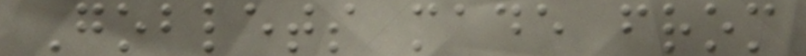Goblets made from
